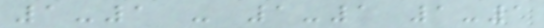1-1 - 1-1 1-1
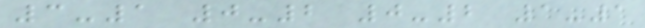3-1 0-2 0-2 1-1
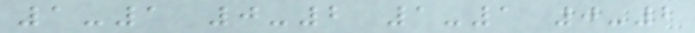1-1 0-2 1-1 0-2
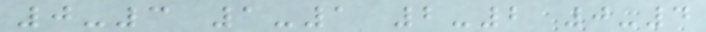0-3 1-1 2-2 0-4
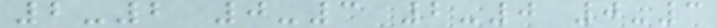2-2 0-3 2-0 0-3
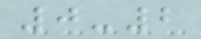0-2
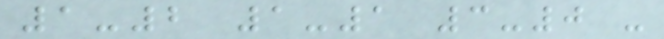1-2 1-1 3-0 -
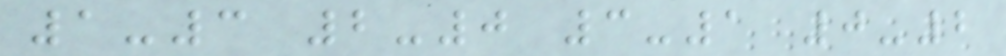1-3 2-0 3-1 0-2
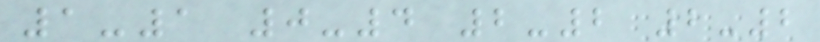1-1 0-4 2-2 2-2
